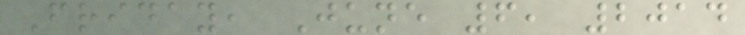Friday, June 6, 2014
